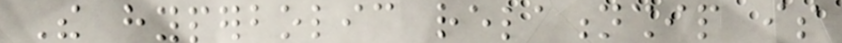The hyperbolic relationship is
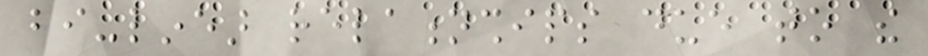bi-linear relationships due to the
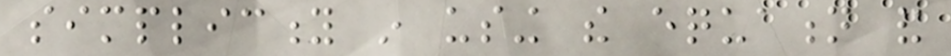simplicity in using the equation and
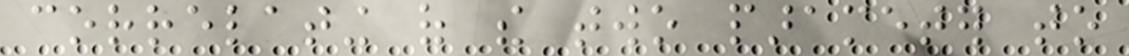correlating of the two parameter to
